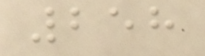258
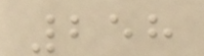258
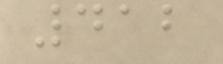412
